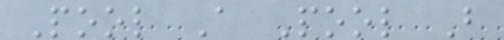Pool A Pool B
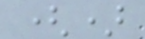()
